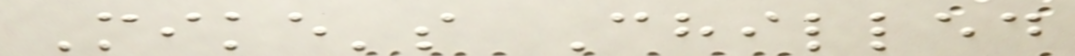Mike's Chilled
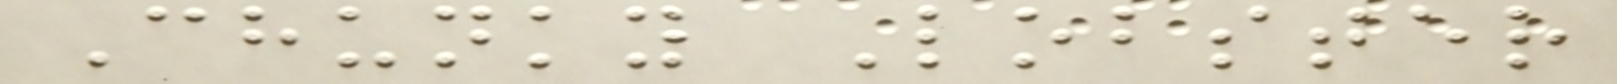Chunky Lobster
